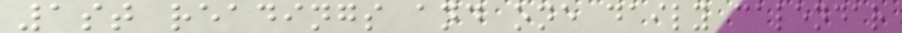1st readings and one daily calendar
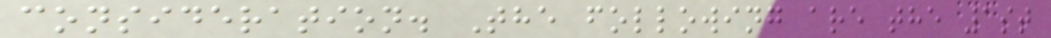consideration. The following are the 1st
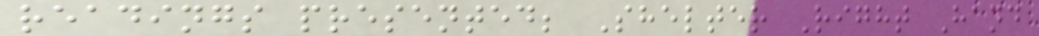readings presented; Shelter Right Hand
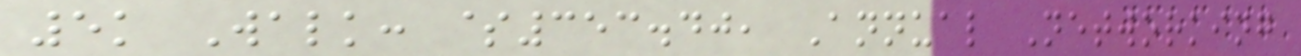5k Walk: $353.40, Annual Networking
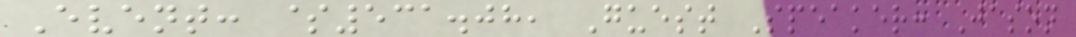Event: $531.08, Guest Speaker: Jason
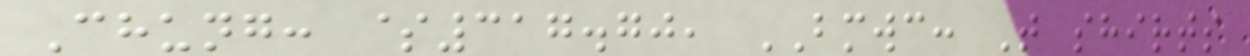Chung: $317.70, BMWC: T shirts
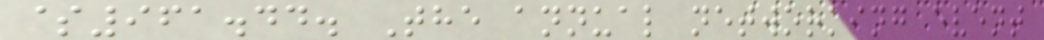$961.44. The annual networking event
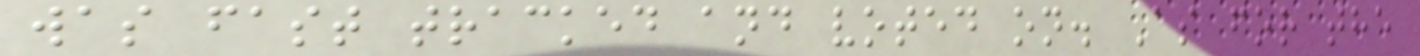was fast tracked and voted on. As for the
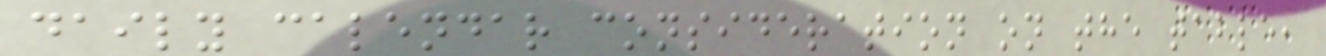daily calendar consideration on the table,
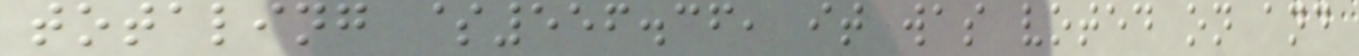totaling $556.36, it was voted on and
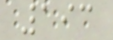193
